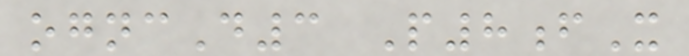ogncD3 P8fX
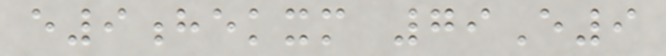e9hekxm 79E9
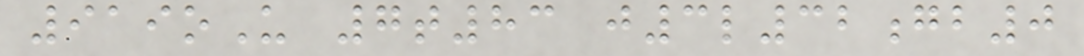919oU 7t83 j3l32gb0
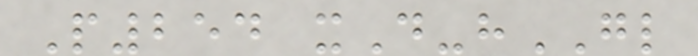P254 xD-hGL
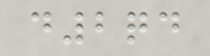d2qd
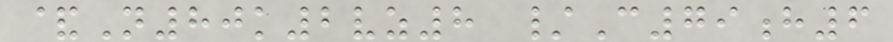&N80k2vz8 /C79h6
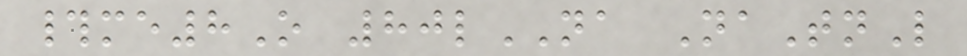#me8O 80lNA NaTnL
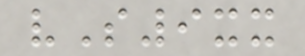vS9xx
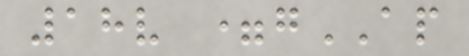18v =gAP
